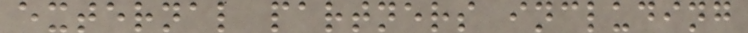external partners including
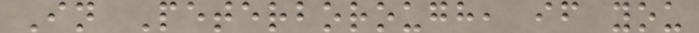In Peterborough, if you
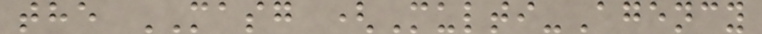the MASG (Multi-Agency
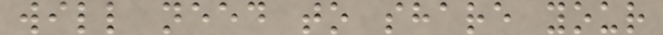will need to share your
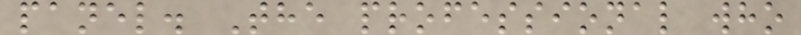panel. The professional who
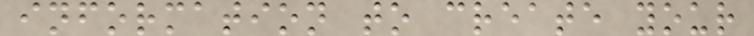information to create your
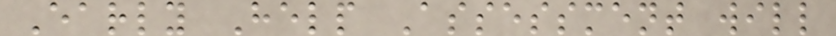Early Help Assessment will
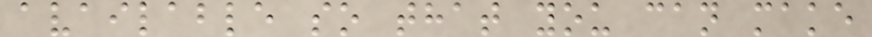available so that you can make
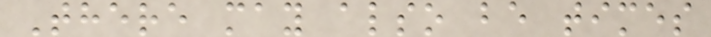There may also be times
